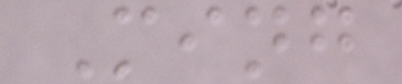Ming
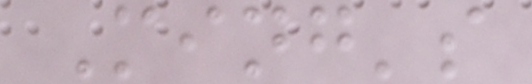Ming's
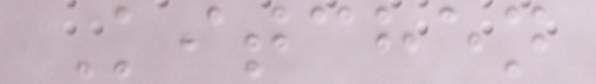Kitchen
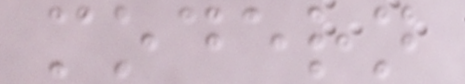modern
